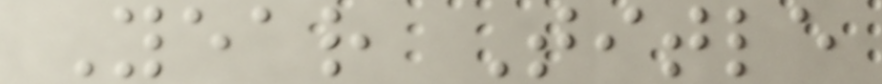Year Title
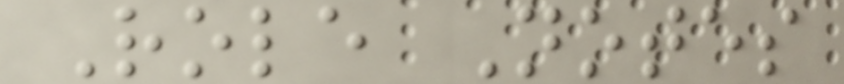Role Notes
